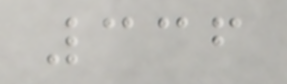336
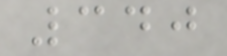340
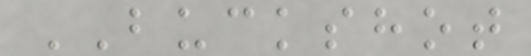BUCKSHOT
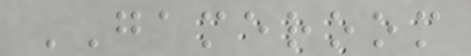GAMEROOM
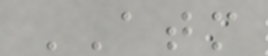ATM
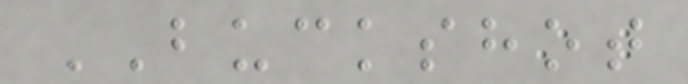BUCKSHOT
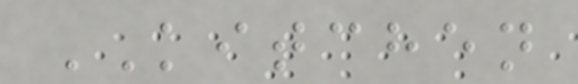KITCHEN
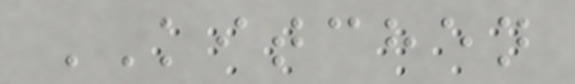KITCHEN
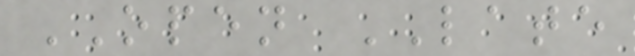OPEN LATE
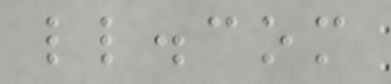ll.com
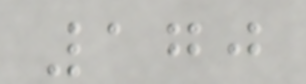170
